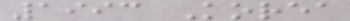1993 Korea
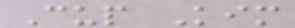Cup Kim
